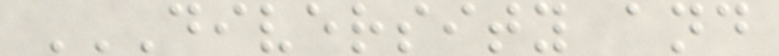DIVERSITY AND
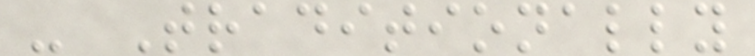- Traditionally
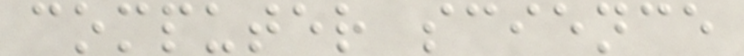computer science
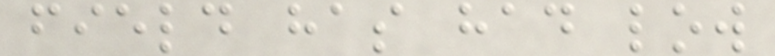field has had low
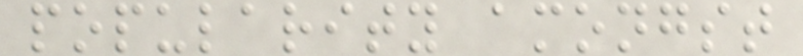popularity amongst
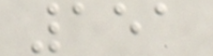151
